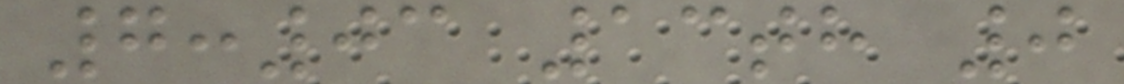7:03 13th 0
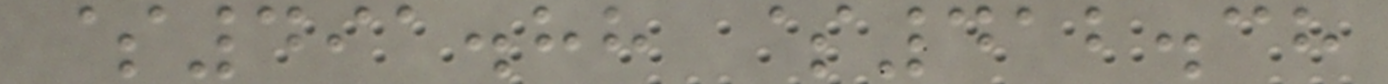$491.88 $412.38
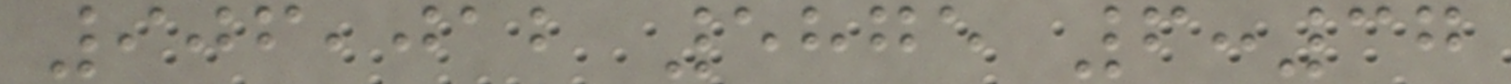906,012 5875 6:37
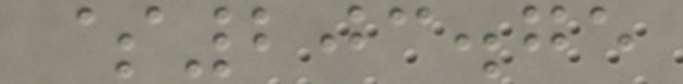$203.75
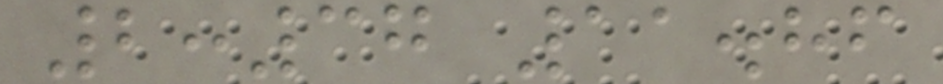2:37 11.86
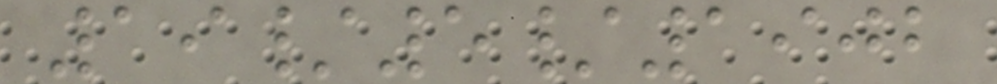19/5/1902
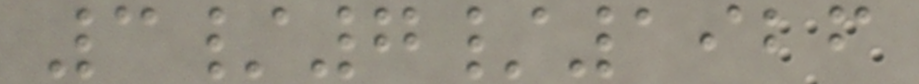3/7/1926
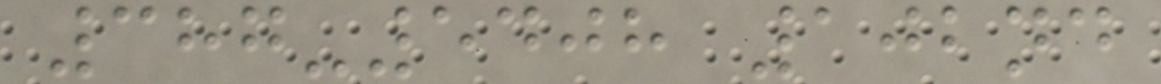387-5408 102nd
